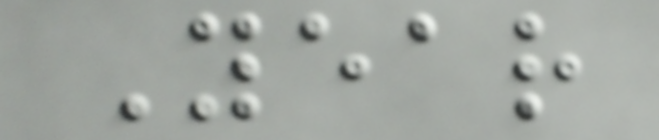Year
